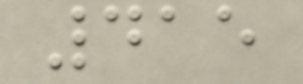415
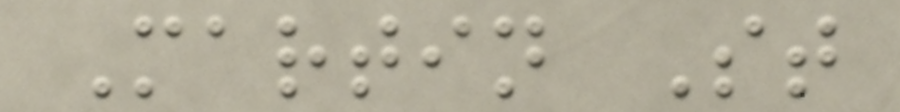Martin St
